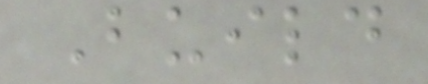Build
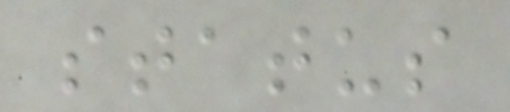status
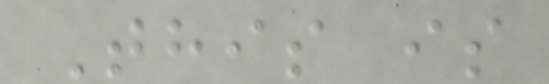This is
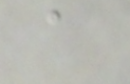a
